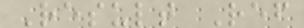Result Ref
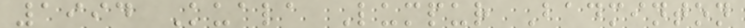1994 Kuala Lumpur Badminton
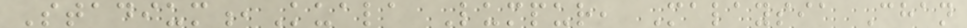Stadium,Kuala Lumpur, Malaysia Chan
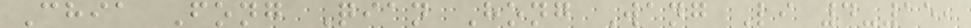Chia Fong Qian Hong Wang Li 4-15,
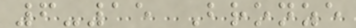6-15 Bronze
